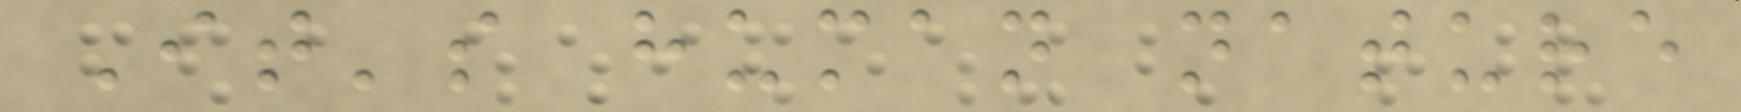It's human nature
